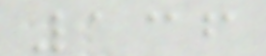136
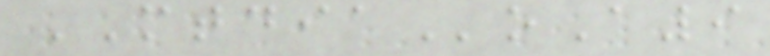MTDIAoA9
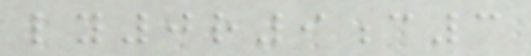ly0r9c3
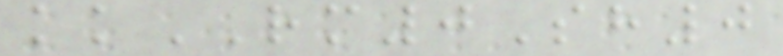kkRM0Sh0
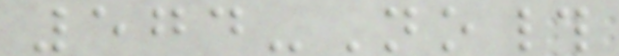574-No#
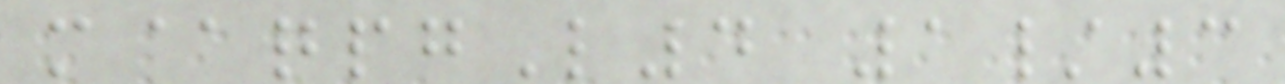m@qpgL4 1/3
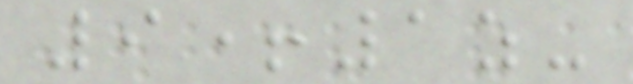9+1z-
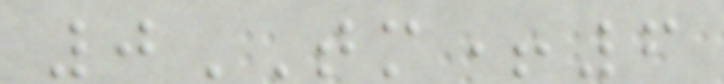0TM+6
